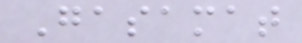Gasamat
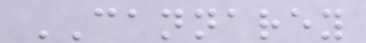CANNAREY
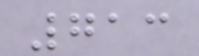713
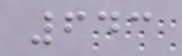643
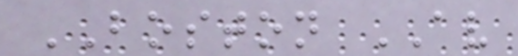BOSTON AV
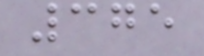375
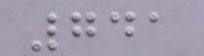741
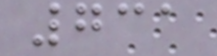731
